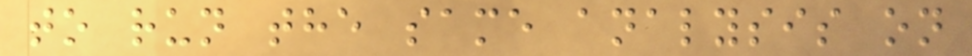to run the same analysis on
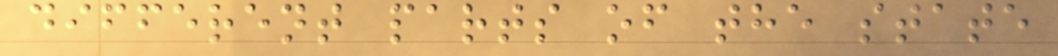different parts of the state
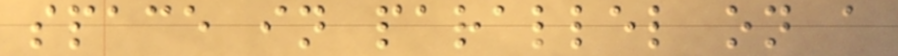space in parallel on a
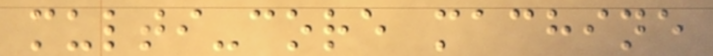multi-core machine
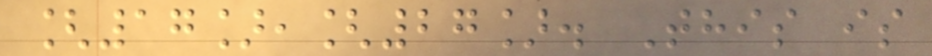[17],[27]. This is
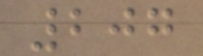207
